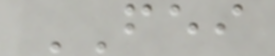FEI
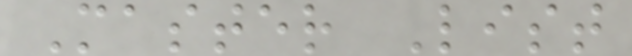Master List
